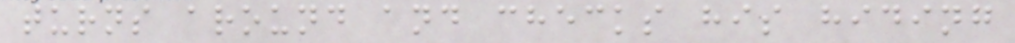turns around and checks his hiding
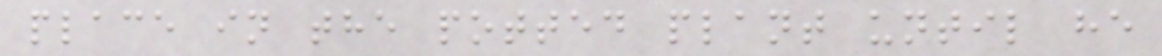place in the potted plant until he
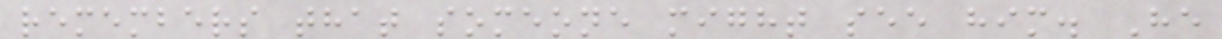remembers that someone might see him. He
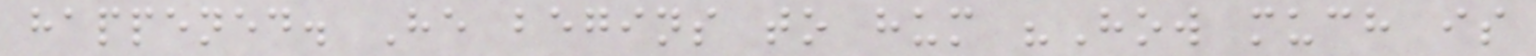happened. He begins to hum "How much is
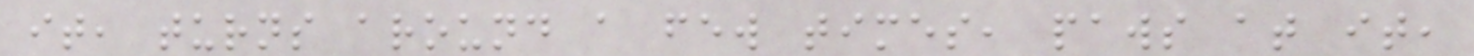it, turns around a few times, paws at it,
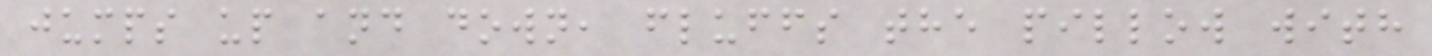jumps up and down, fluffs the pillow with
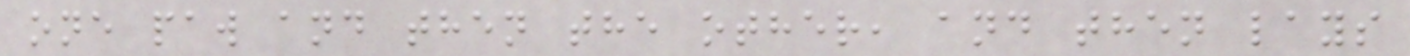one paw and then the other, and then lays
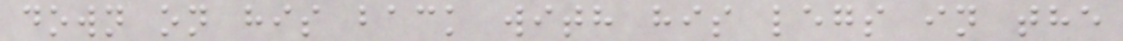down on his back with his legs in the
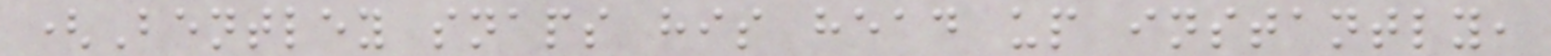(Bentley snaps his head up instantly,
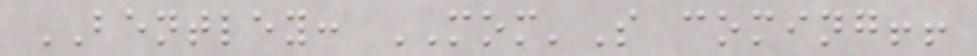BENTLEY: MOM'S coming!!
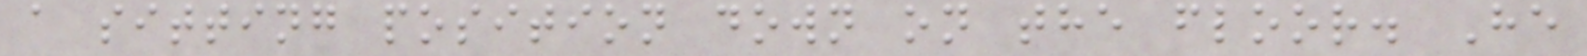a sitting position down on the floor. He
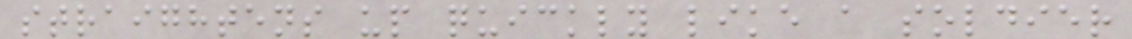straightens up quickly like a soldier
